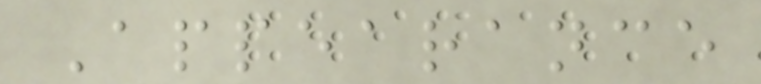Appearance
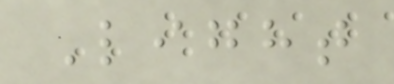Light
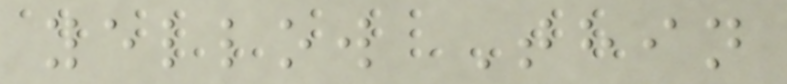yellow Thin
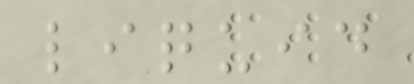liquid
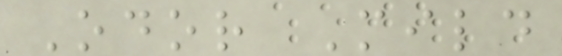Odor Mild
